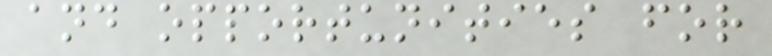and opportunities for
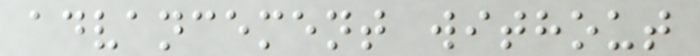advancement without
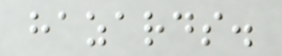hazards.
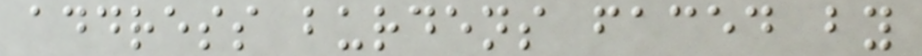address burdens faced by
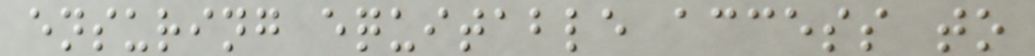ensuring equitable access to
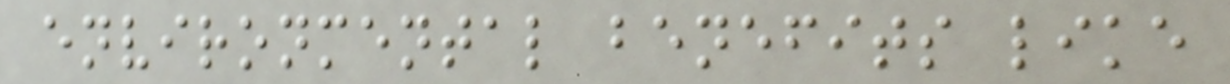environmental benefits like
